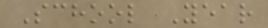School Year
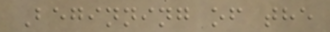Beginning of the
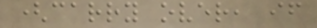(carry over, if
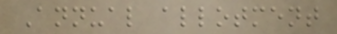Annual allotment
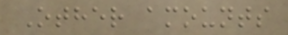Other amounts
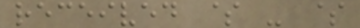received $ - $
